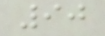90
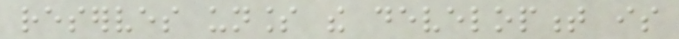reserves unless the development is
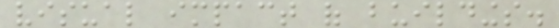visual impact of buildings.
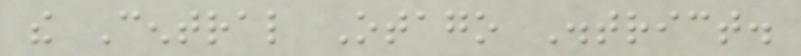the Central Otago District.
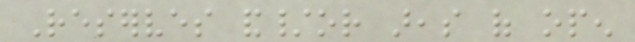Reserves and/or areas of open
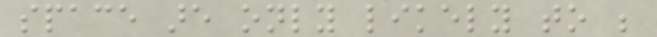space are only likely to be
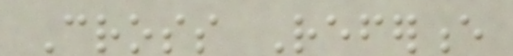Cross Reference
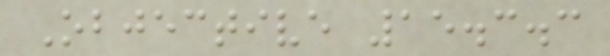Objective 15.3.3
